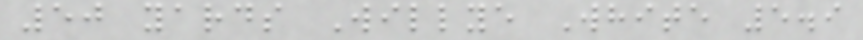50 yards Willye White 5.9
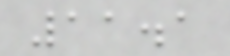11.1
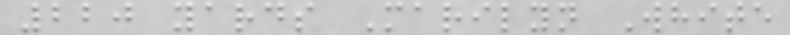220 yards Marilyn White
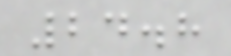24.8
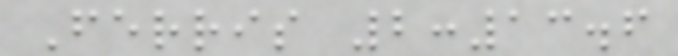Ferris 2:13.6
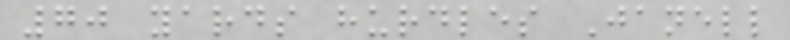70 yards hurdles Janell
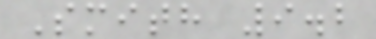Smith 9.2
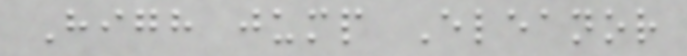High jump Eleanor
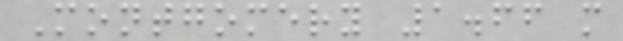Montgomery 1.66 m
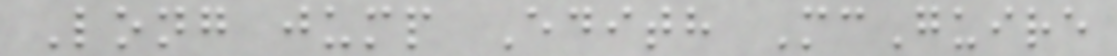Long jump Edith McGuire
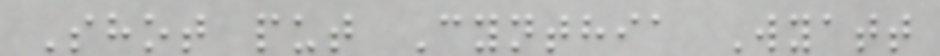Shot put Cynthia Wyatt
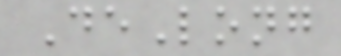DeLong
